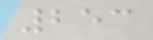253
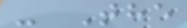- The
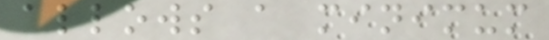allows a minimum
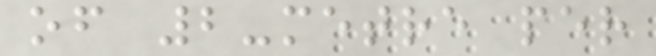of 2-metre per
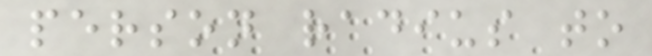person radius to
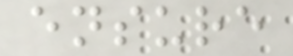ensure
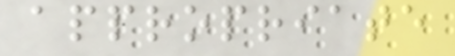appropriate
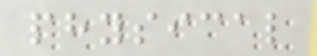physical
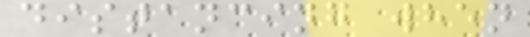distancing when
